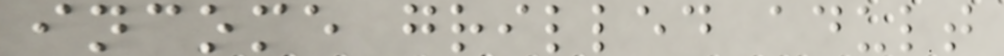income grilled adult
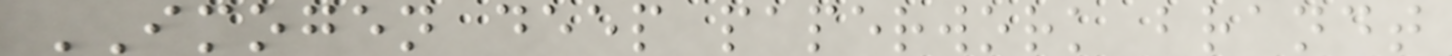IMOGEN deep paperwork brandt
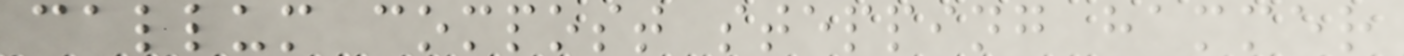callum compost stepping hammer
